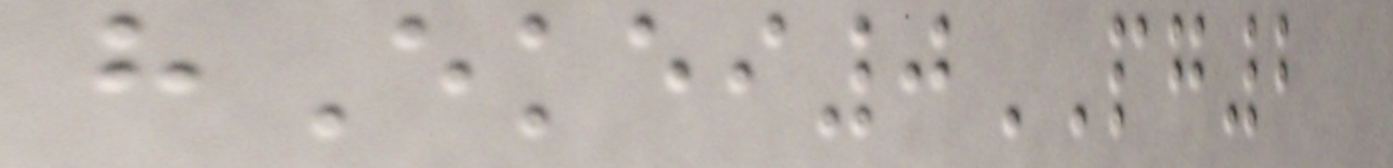hEkei0PG2
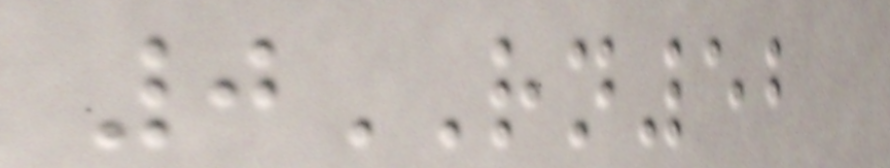0RN52
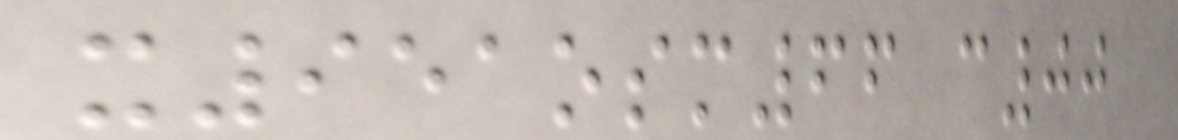x951osm66 c00
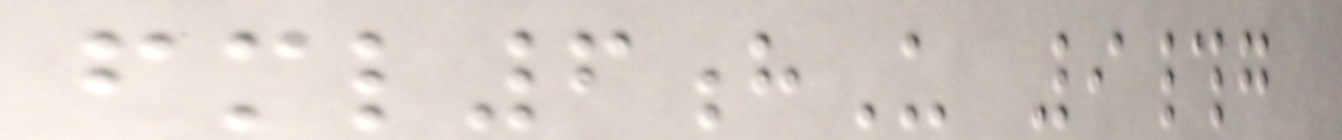fml6hU 9#g
